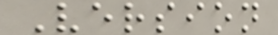Version
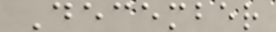December
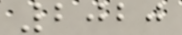2020
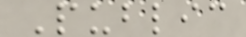Public
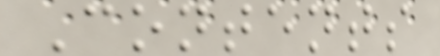Contents
